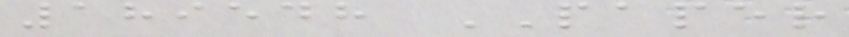189548 PAPER
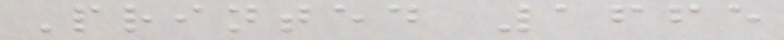Printed 1665
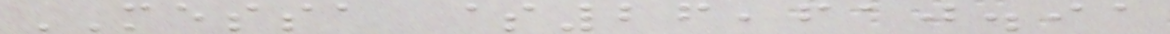MESSA $26,610.91
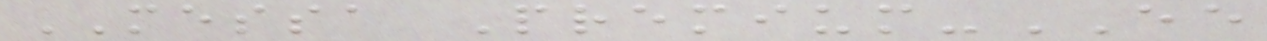MESSA Premium-EE
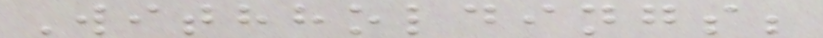Withholdings;
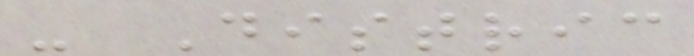- Distric
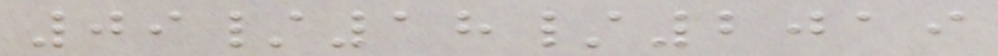09/18/2019
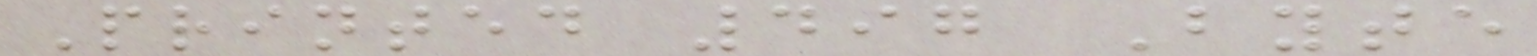Printed 497 Byte
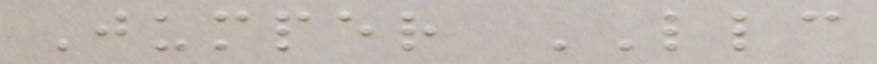Jumper LLC
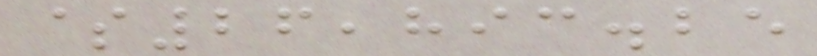$26,893.25
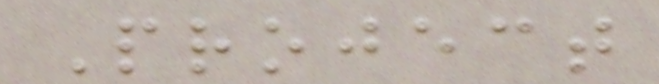Project
